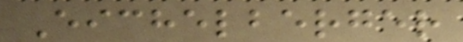Eichelberger
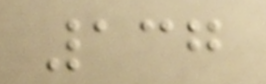137
